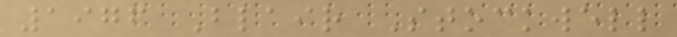1976 Blair Stockwell
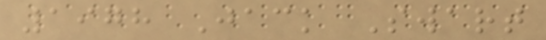1978 Jack Swart
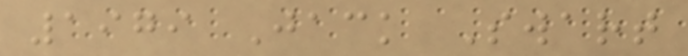1979 Jack Swart
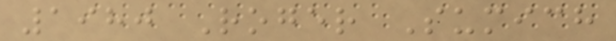1980 Roger Sumich
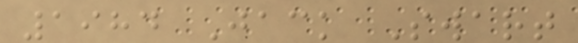1984 Jack Swart
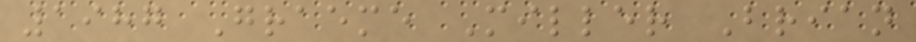1987 Graeme Miller Brian
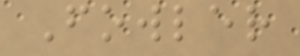Fowler
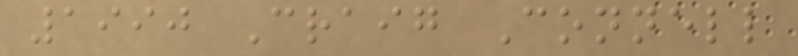1990 Craig Connell
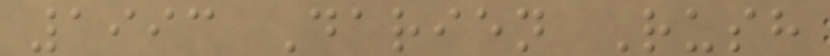1993 Darien Rush
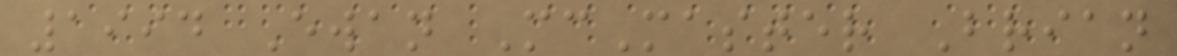1994 Ewan McMaster Brian
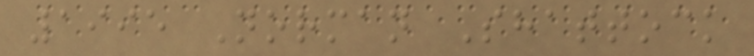1995 Norman Shattock
